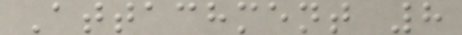Attachment 8
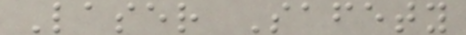Laser Safety
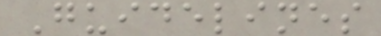Guidelines
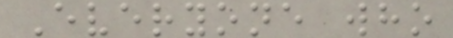Everyone who
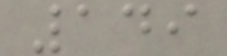149
